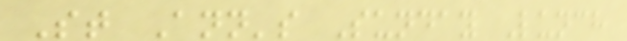St Ann's Sunday Lunch
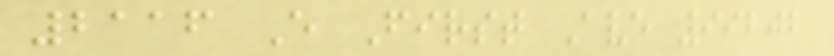2116 E First Ave 99202
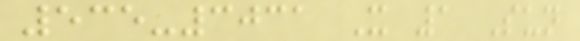535-3031 X 1 Sun
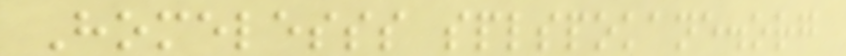Homelesss splspokane.org
